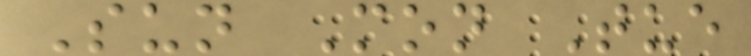Sun Mon Tue
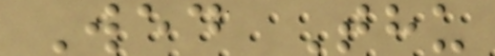Wed Thu
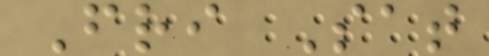Fri Sat
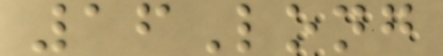16Long
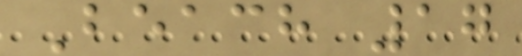Beach 17
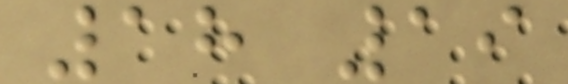18 19
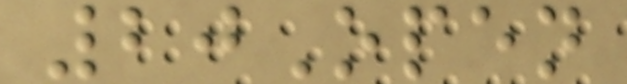20Open
